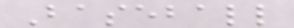Baseball
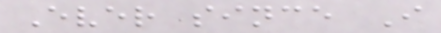Ever since I
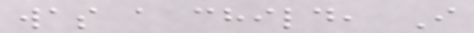was a child, I
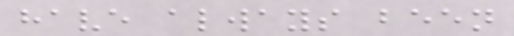have always been
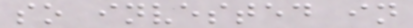so invested in
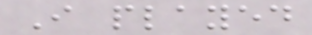I played
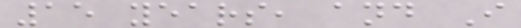15 years, and I
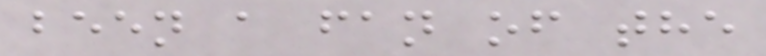been a fan of the
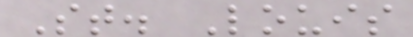St. Louis
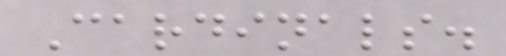Cardinals.
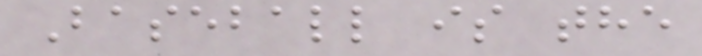Baseball is the
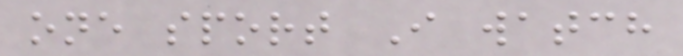one sport I watch
